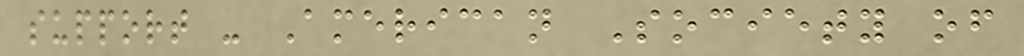support - American Society of
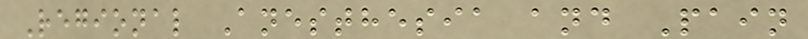Regional Anesthesia and Pain
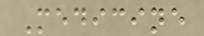Medicine
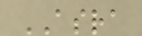ASRA
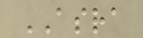ASRA
